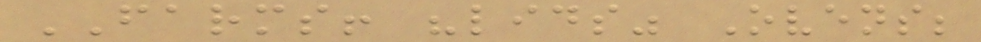FARMS! "lids" Ovens;
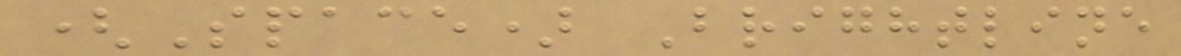(Space) Brightline
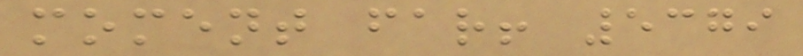moment far! 5379
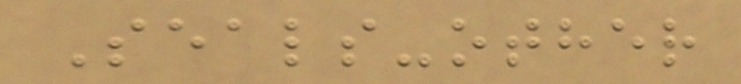Seals-other
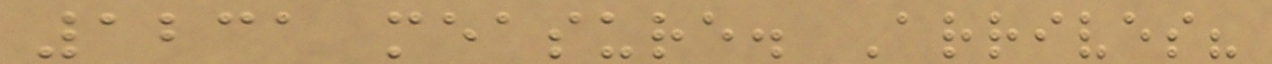1231 measure. Arrives?
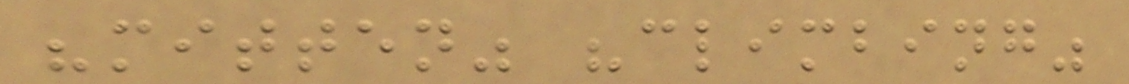"mitten" "climbing"
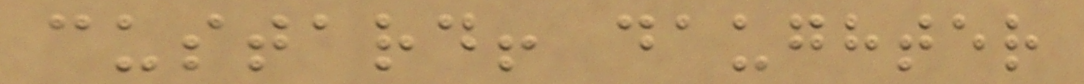custard! daughter
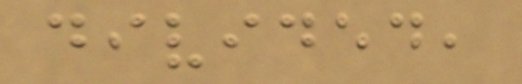divided,
